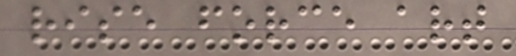rise force art
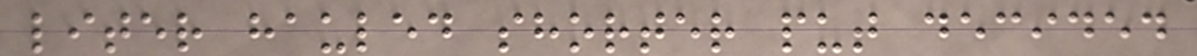liter hauled shorter put decided
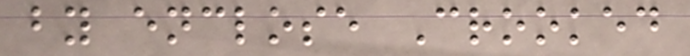by enclose Crooked
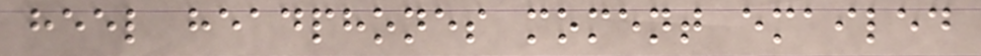heel headphones moment emailed
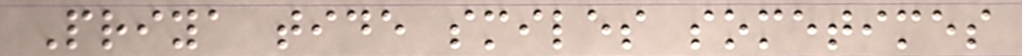Priya tide smiles sometimes
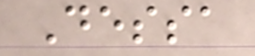Dessa
